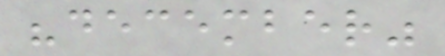"december"
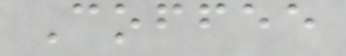Coffee
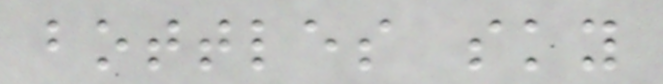bottles sky
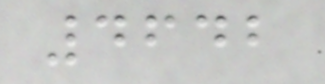4642
